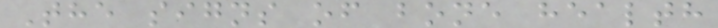The signs of bone health
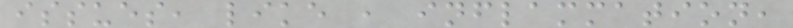issues, like , inflammation,
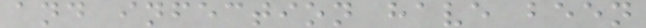and infection have been
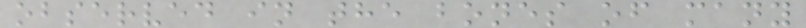observed in the bones of many
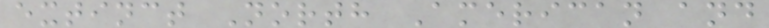extinct North American and
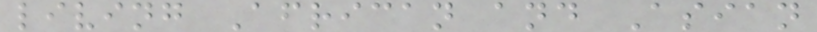living African and Asian
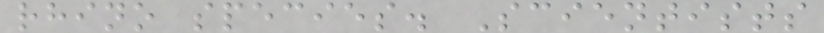rhino species. Scientists
